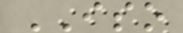ISO
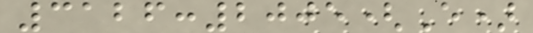3126:2005(E)
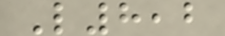L8,2
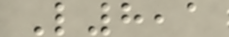L8,1
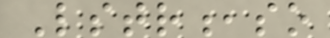Lstr,so
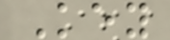Key
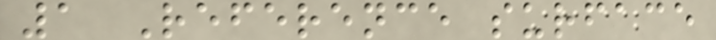1 Reference surface
